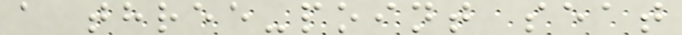a three-point seat
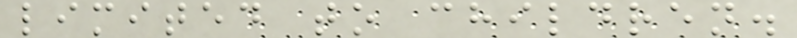limited to children.
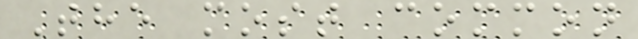The most common
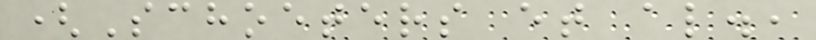(Schoeters et al.,
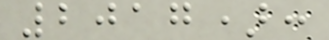2017):
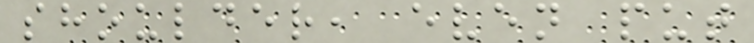shoulder, even put
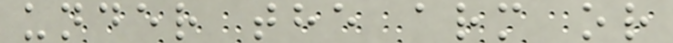under the arm or
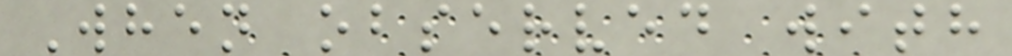When observed with
